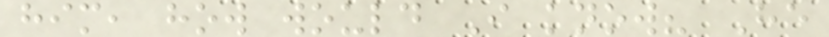him, how would I know? He
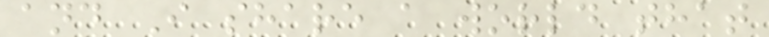and I share a world that
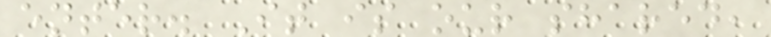enter. It is our shared,
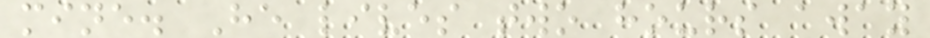mine. He lives two hours away
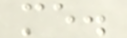me.
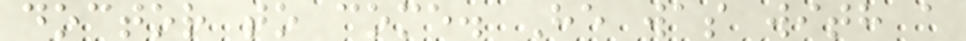doctor to come. He was with a
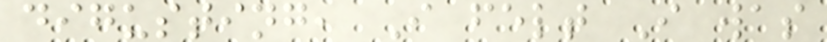digusting, I felt I was
